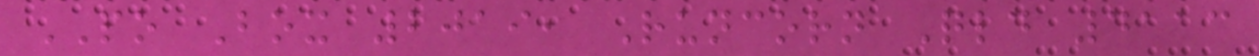PO Box 2019, Runcorn Qld 4113
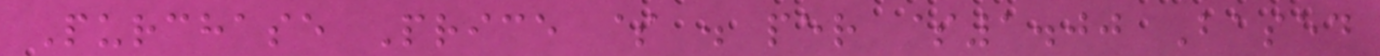Purchase Price $ . per $1.00 Based
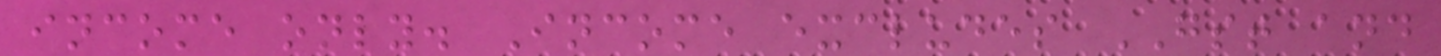income only. Income excludes GST and
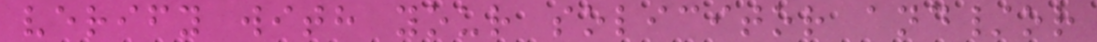verify with your solicitor and/or
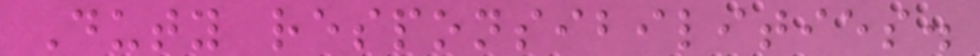Duty responsibilities.
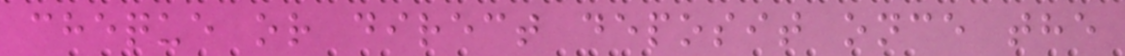cheque or direct deposit once the
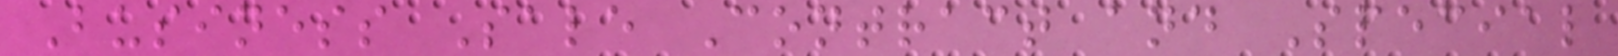Business Sale Contract and Special
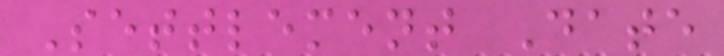Settlement Date
